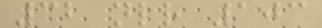32 nlr 103
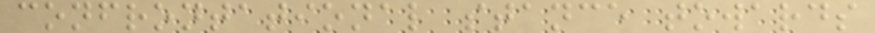confrontational stance towards
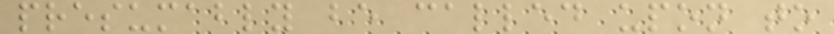presumably be called upon to
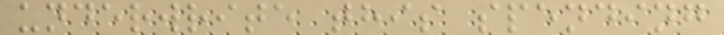underwrite this spending
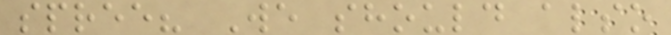spree? We should also
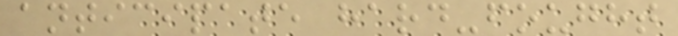anticipate hard-fought
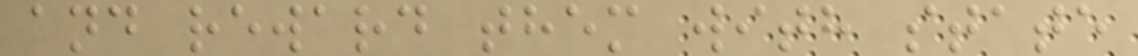and reward them with state
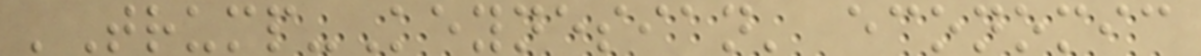'Trump-Keynesian' economic
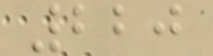220
